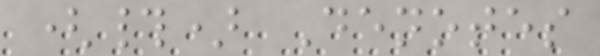(#) Denotes
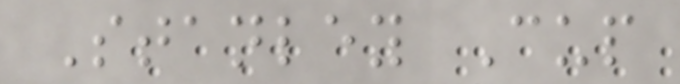Stanley Cup
